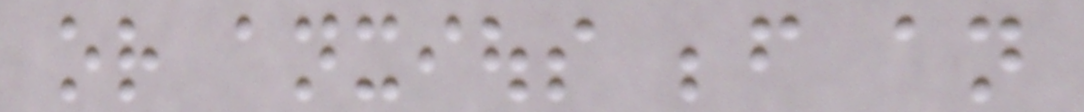or anxious before an
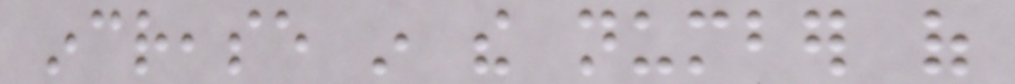increase in the number of
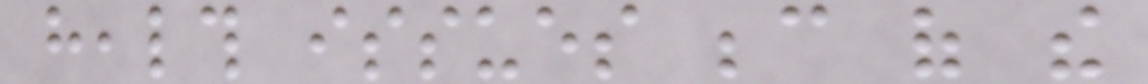health issues because of the
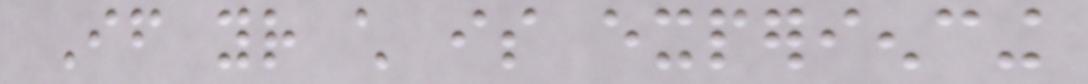If your child is experiencing
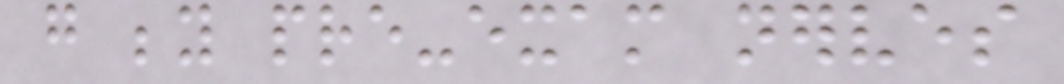go beyond pre-exam nerves
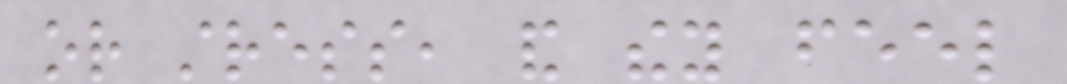or stress, and they feel
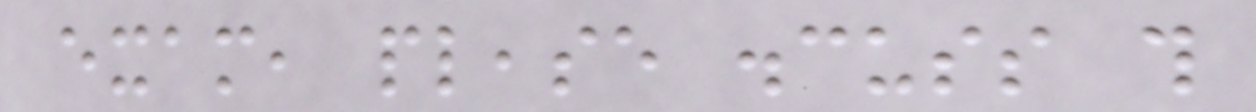exam, please discuss this
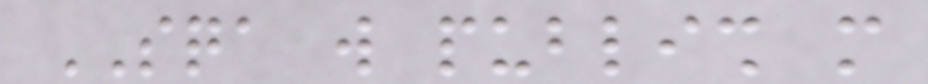SQA will publish more
